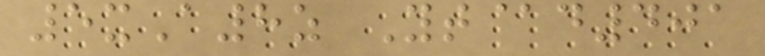5xA8z Yt@d401
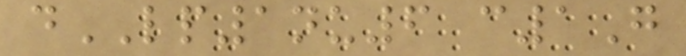dLP1nu6 c1G
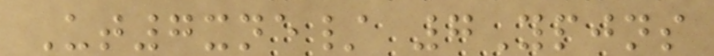Ut7xne/ 7Ypjns
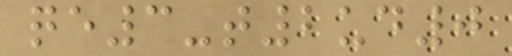qe3-t2ud0
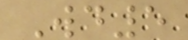Wd5
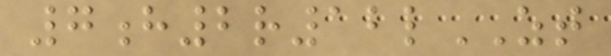7h2r12lZT
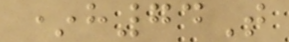*h74T
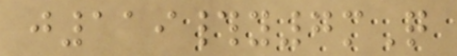j119#y7mQ
